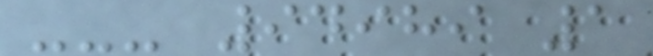--- 94989 1
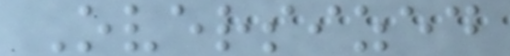Oversized
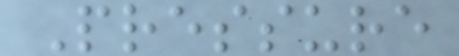Pressure
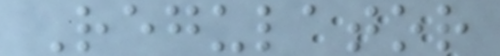Regulator
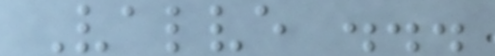Valve ...
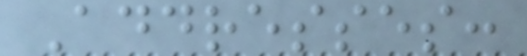Addresses:
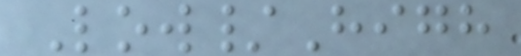Low/High
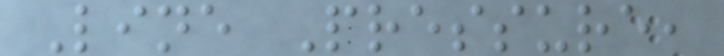Line Pressure,
